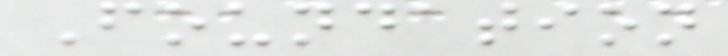Foundation
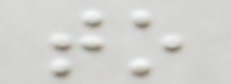to
